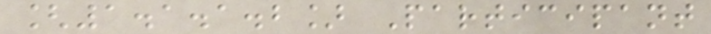[1.1.1.2] Participant
